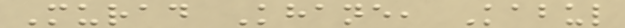Murad Khane, Kabul
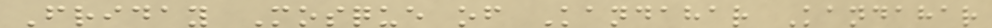Friday Mosque of Kandahar Kandahar
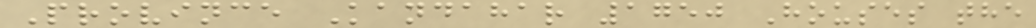Province Kandahar 1750 Houses the
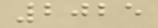2025
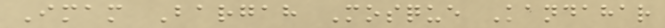Imam Bargah Mosque Kandahar
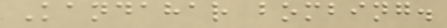Kandahar bombing.
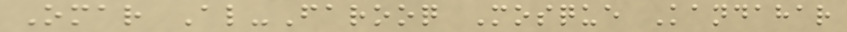Omar Al-Farooq Mosque Kandahar
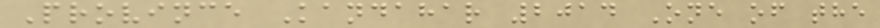Province Kandahar 2014 One of the
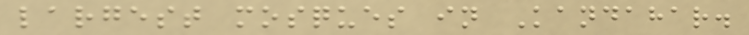largest mosques in Kandahar.
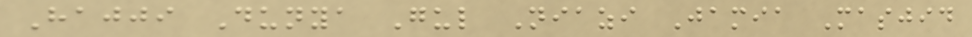Hajji Dunya Gul Niazi Jamia Masjid
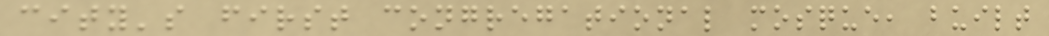city's first congregational mosque, built
